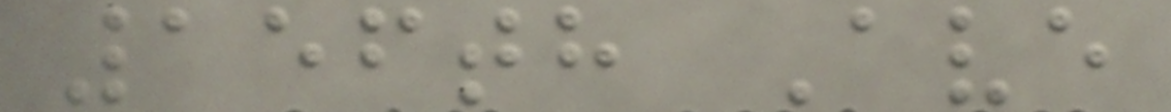156th Ave
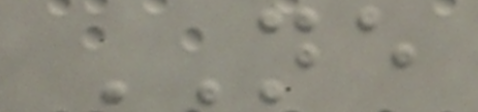NE
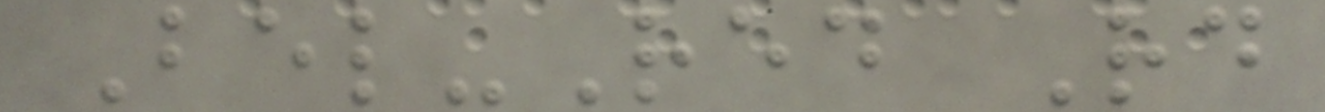Bel-Red Rd
